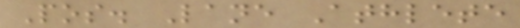Pos. Lane Athlete
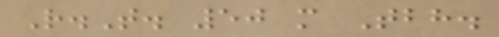R.T. 50 m Tbh.
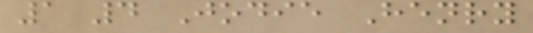1 4 Jodie Henry
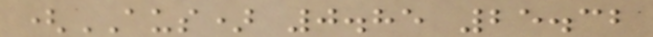(AUS) 0.85 25.32
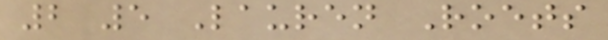2 5 Lauren Roets
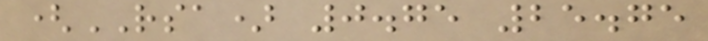(RSA) 0.75 25.75
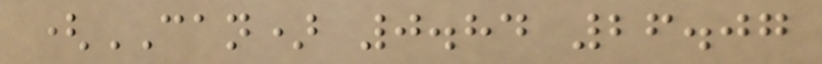(CAN) 0.84 26.07
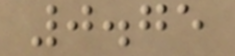0.75
